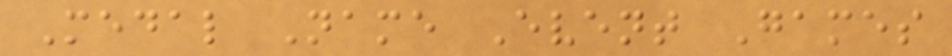Medal Name Event Games
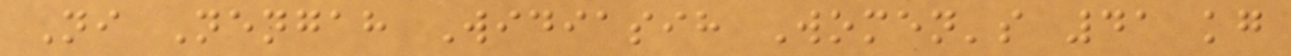Ni Nengah Widiasih Women's 41 kg
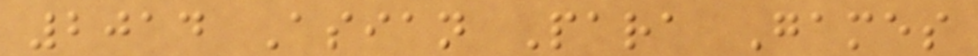2014 Asian Para Games
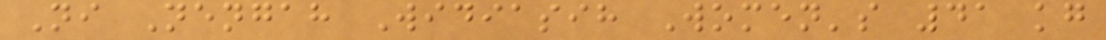Ni Nengah Widiasih Women's 41 kg
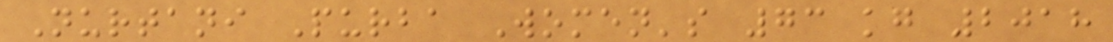Nurtani Purba Women's 73 kg 2018
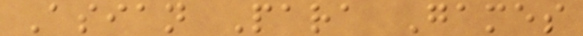Asian Para Games
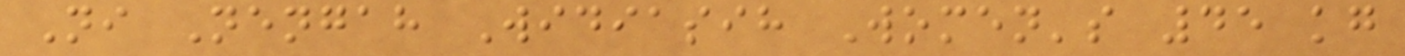Ni Nengah Widiasih Women's 45 kg
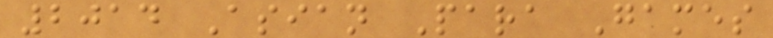2014 Asian Para Games
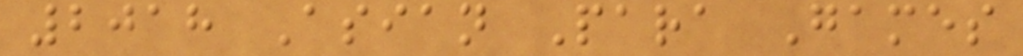2018 Asian Para Games
